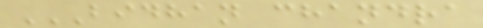BIDHAN CHANDRA
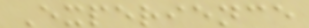Experience
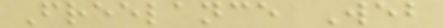Freelance Web
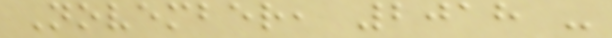November, 2018 -
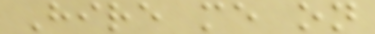Hire me on
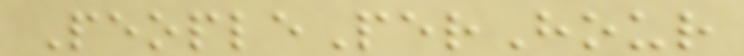PeoplePerHour
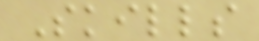Skills
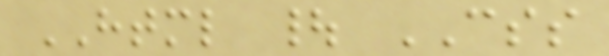HTML | CSS
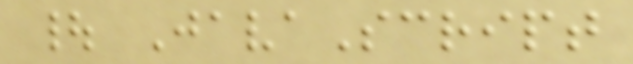| JavaScript
